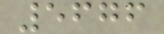5676
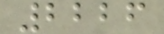2226
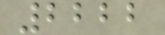2222
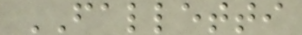FALLETTI
